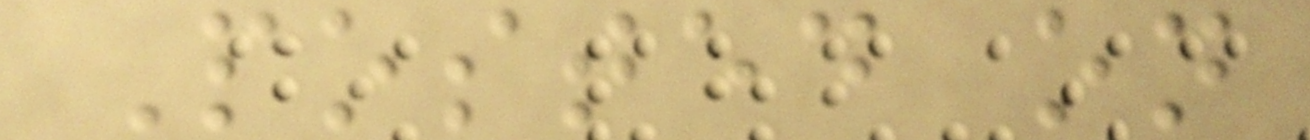Posted on
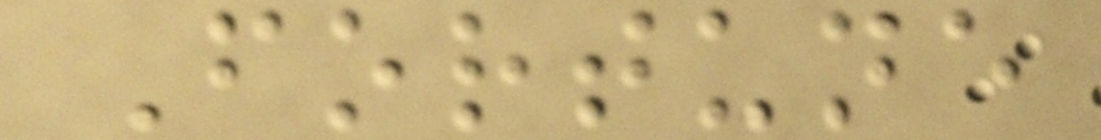Fortune
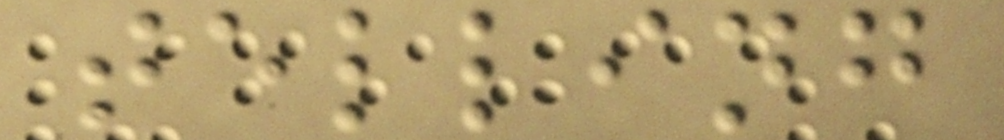telling
